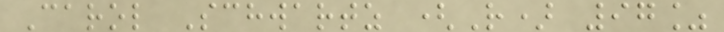Carol Schwartz (R) 97%
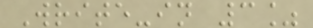Write-in 3%
